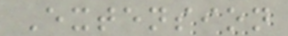Extension
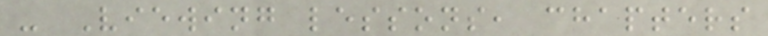- Viewing lessons, chapters
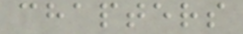chapters
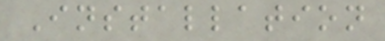Installation
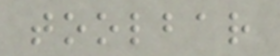toolbar
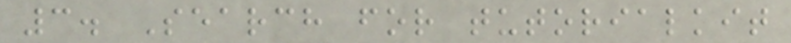3. Search for tutorialkit
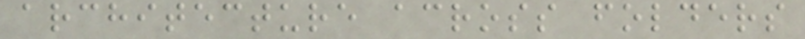architecture across folders
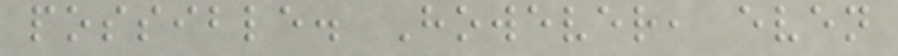possible. However, even
